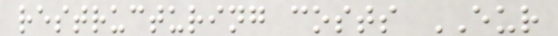restructuring costs EUR
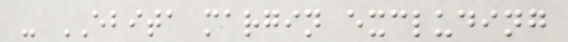- EBITA margin excluding
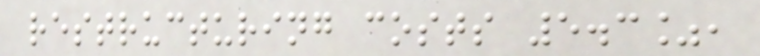restructuring costs 5.3%,
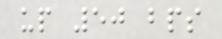up 50 bps
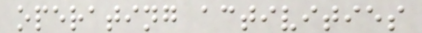operating activities
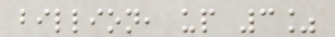billion, up 3%
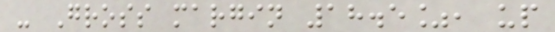- Gross margin 18.5%, up
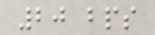20 bps
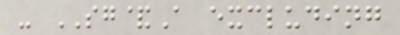- SG&A excluding
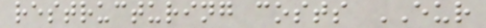restructuring costs EUR
